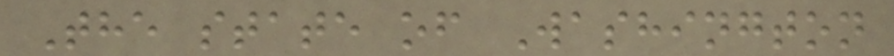The state of Washington
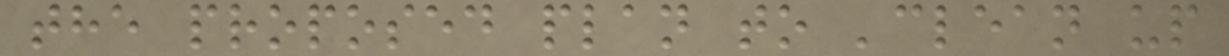the proposed plan to 'clean up
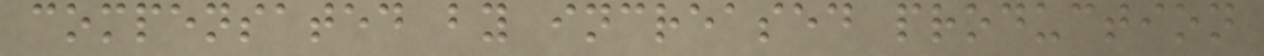compensated by increased production
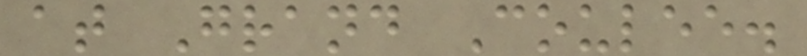at Grand Coulee.
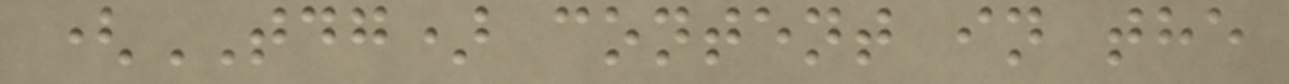(TDG) content in the
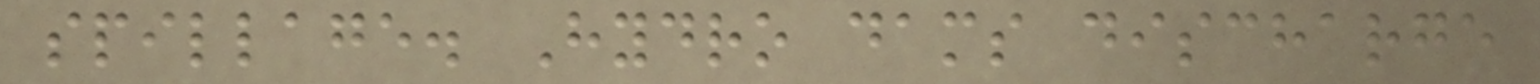spillage. Hydro dams discharge
